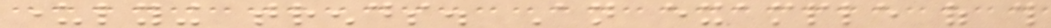underlying trends. An example of this
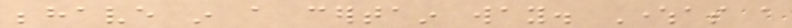behave in a certain way. Whereas a
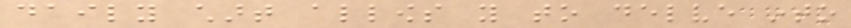daily chart allows you to delve into
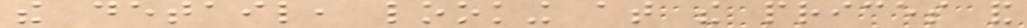the detail, looking at the prices and
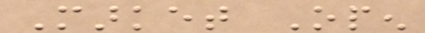Market Open
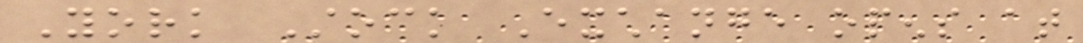York Stock Exchange opens at
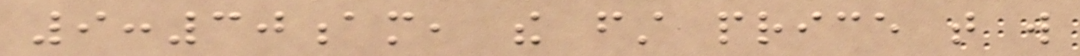9:30am, the first price that will
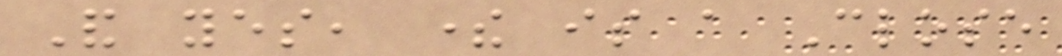And yes, there is a Close
